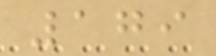179
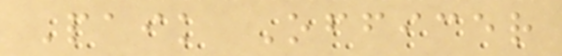Paik Officer
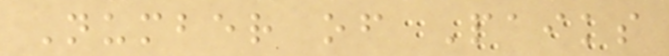Number of Paiks
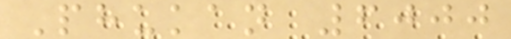Phukan 6000
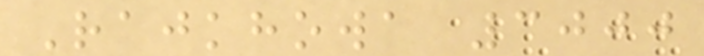Rajkhowa 3000
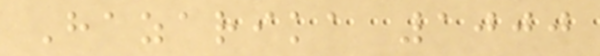Hazarika 1000
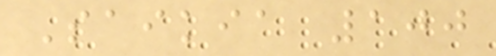Saikia 100
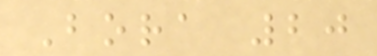Bora 20
